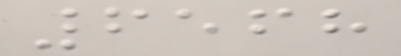6568
